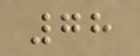78
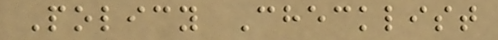Policy Checklist
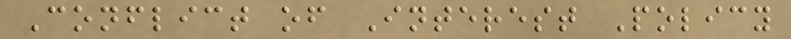Conflict of Interest Policy
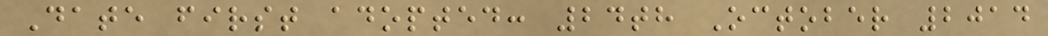Date first adopted: 24th October 2014
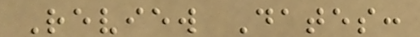Review Dates:
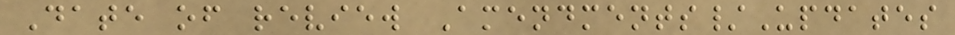Date of review Amendments/Updates
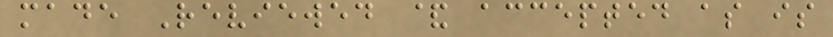made Reviewed & accepted as is
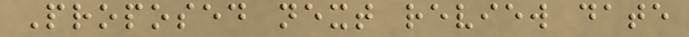Proposed next review date
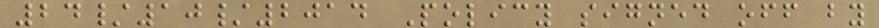24/10/2014 Policy signed off by
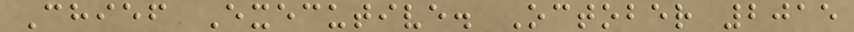Chief Executive. October 2015
